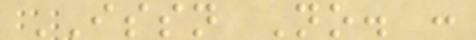ISSN No. :
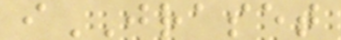iJRASET
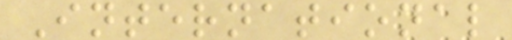International
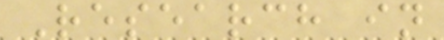Research in
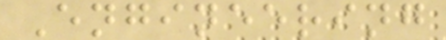Engineering
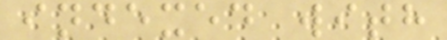indexed with
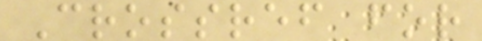Crossref for
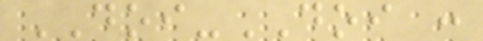DOI-DOI :
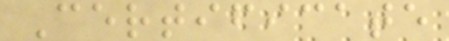Certificate
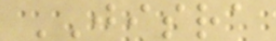JISRA
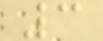3
